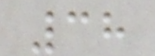38
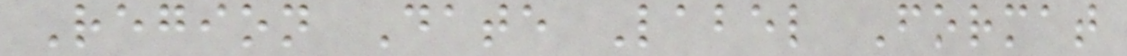Region Date Label Format
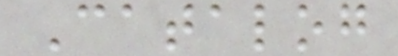Catalog
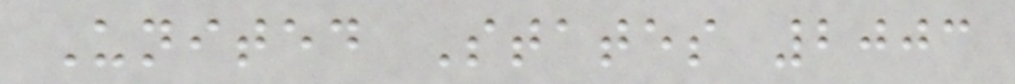United States 2003
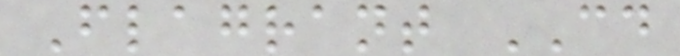Flagrant CD
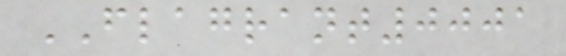FLAGRANT0001
